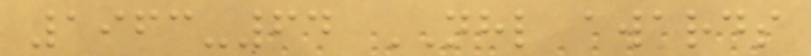1963-64 NHL awards
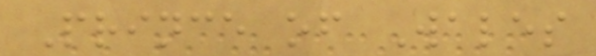Prince of Wales
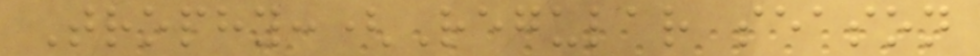Trophy:(Regular season
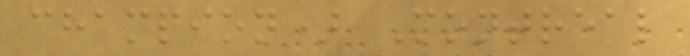champion) Montreal
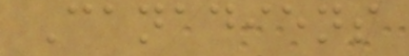Canadiens
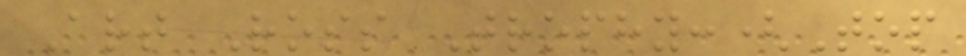Art Ross Trophy:(Top
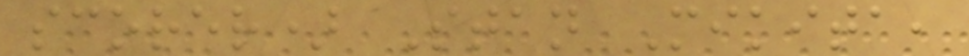scorer) Stan Mikita,
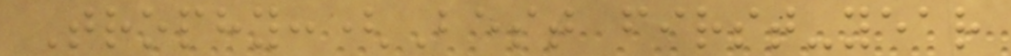Trophy:(Best first-year
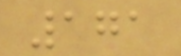171
